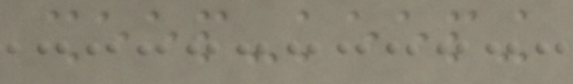sheep-keeping
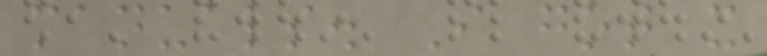manuals. I got it
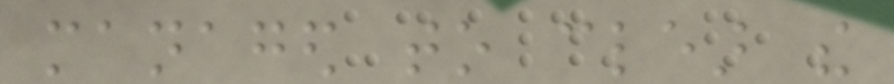managed to clear the
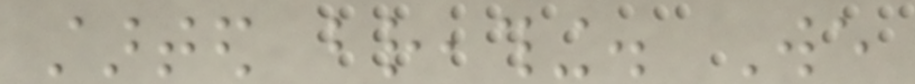started breathing. We
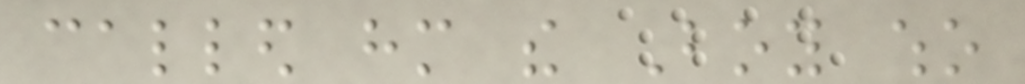called him the Boy who
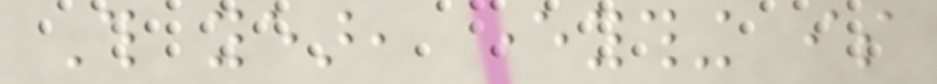This year, everything is
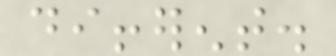different.
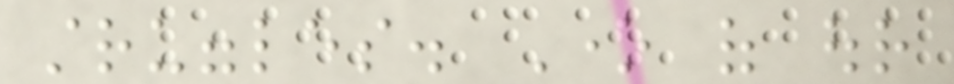struggles. One of our
